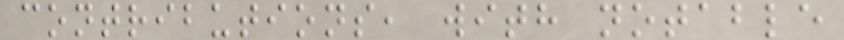contributions, with notable
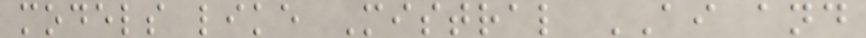models like Mistral AI and
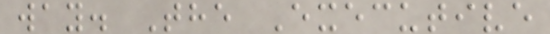way. The Executive
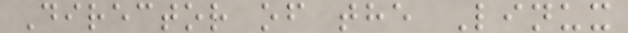Director of the Linux
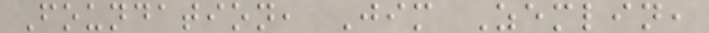Foundation, Jim Zemlin,
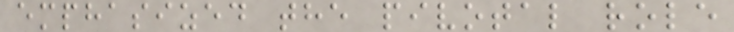emphasized the pivotal role
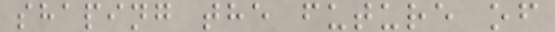shaping the future of
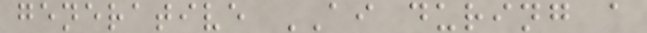generative AI during a
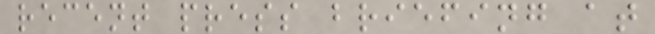recent press briefing at
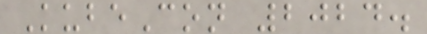KubeCon 2024.
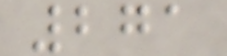271
